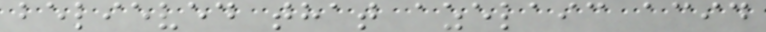believed that azelaic acid
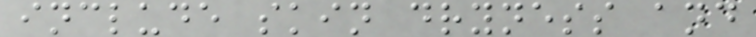include skin dryness and
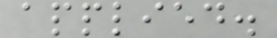applied.
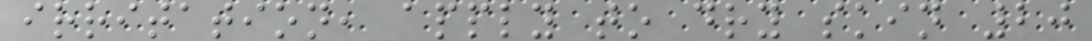irritation, apply to dry skin 20
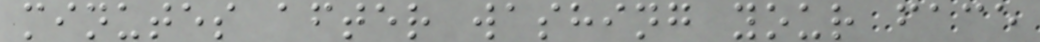minutes after washing your face
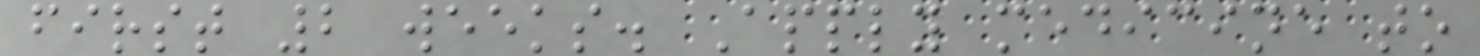first 2 weeks. Apply medicine to
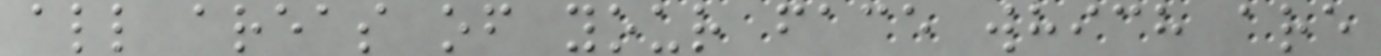all areas of your face which are
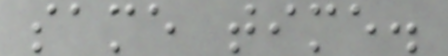same time.
